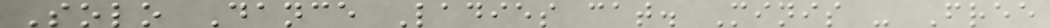Solo Dance Ladies cat. Minis - Free
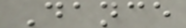Dance
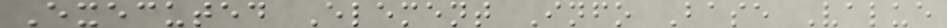Executed Element Info Base Value
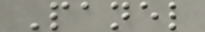Panel
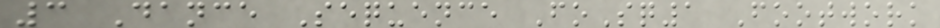3 Dance Sequence FoSq1 Footwork
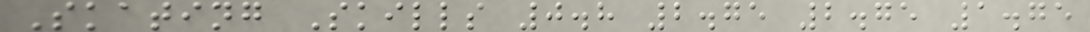Skating Skills 0.8 2.75 2.75 1.75
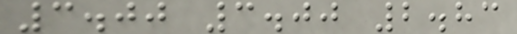3.00 3.00 2.83
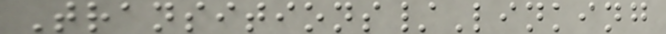Transitions/Linking
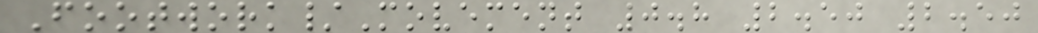Footwork/Movement 0.8 2.50 2.50
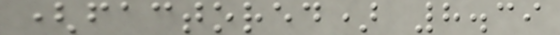(factored) 8.39
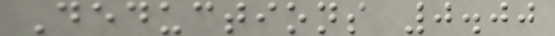Deductions 0.00
